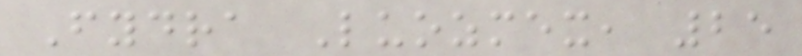Fydra Luozmex, 25
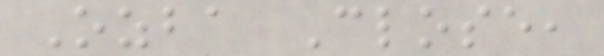Ozba Close,
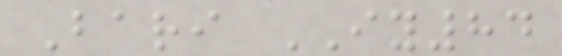Bari IY84
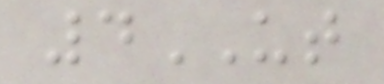4UT
